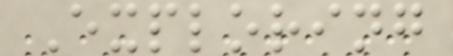Exploring
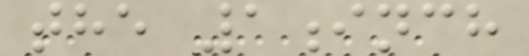the 1inch
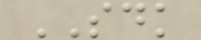SDK
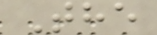The
